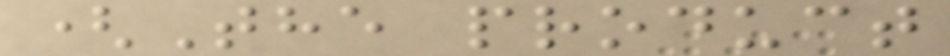(The product
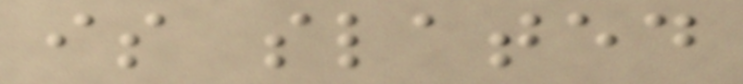is slated
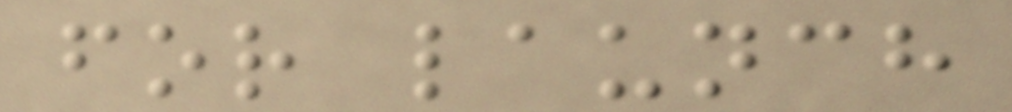for launch
